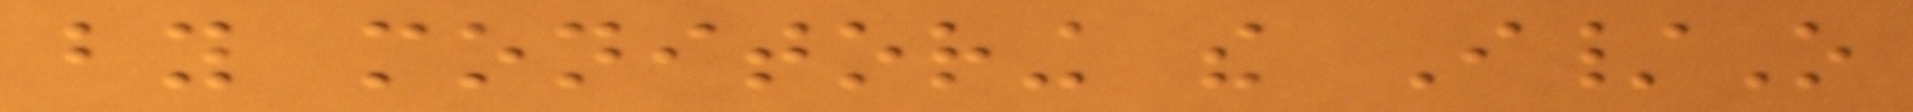by monitoring the I/O
